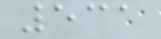531
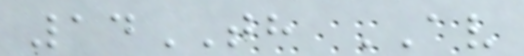14TH AV
